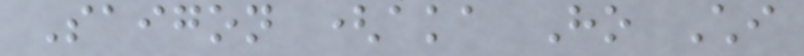Saigon (aka Ho Chi
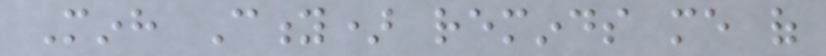Minh City) reminds me of
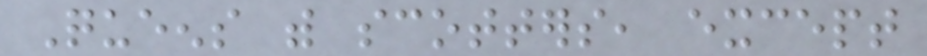Queens with scotters, except
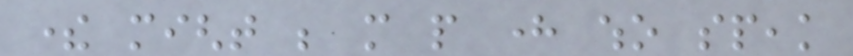there might be more people here who speak
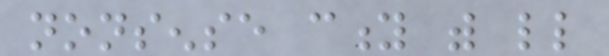nonsense city with little
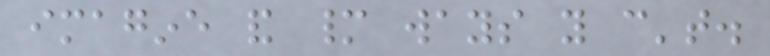imagine and many ways you can't.
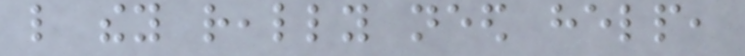like they really need help,
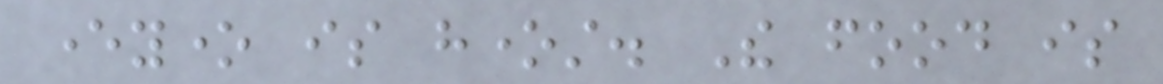everyone is honest. The food is
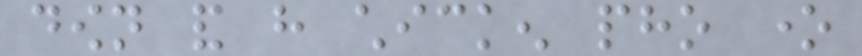down and have chicken pho one
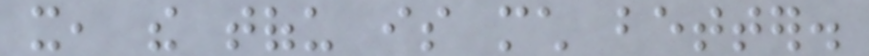it, the tofu is much better.
